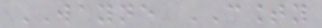WAYNE COUNTY
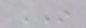IN
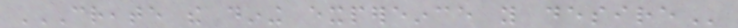CREATE THE DINING EXPEREINCE YOU DESIRE
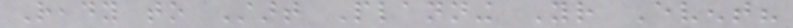Ready to Start Planning Your Event?
